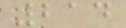214
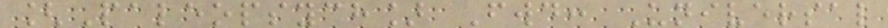[Paleopsych] Fwd: Universal
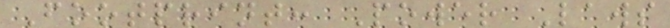Footprint: Power Laws
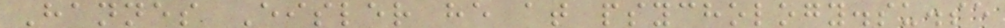Hannes Eisler he at psychology.su.se
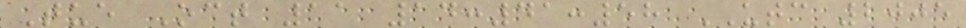Tue Oct 11 14:41:58 UTC 2005
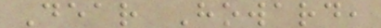Dear Howard,
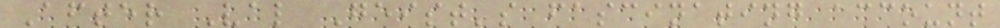After Val Geist's fascinating account
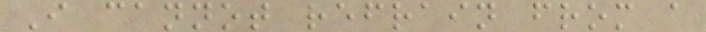I cannot refrain from a
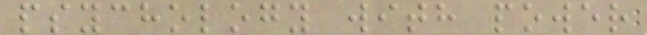psychology with power
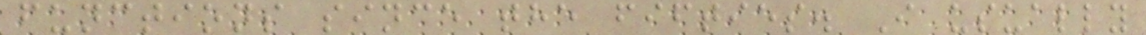functions since the fifties. I usually
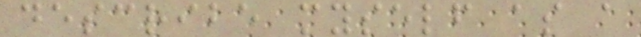describe myself as a
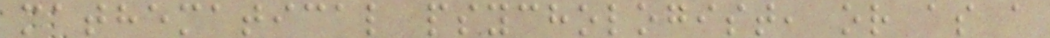mathematical psychologist, or as a
